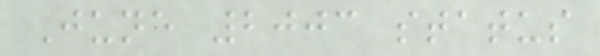June 2003 status
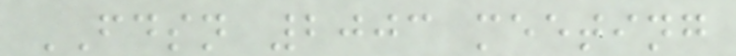FDSN 2003 meeting
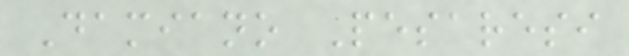Damiano Pesaresi
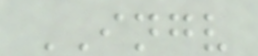INGV
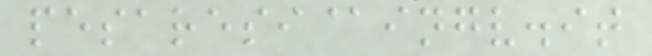pesaresi@ingv.it
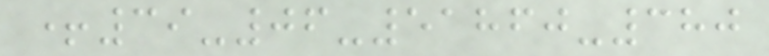+39-06-51860-380
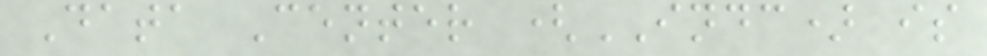Data Center (INDC) is
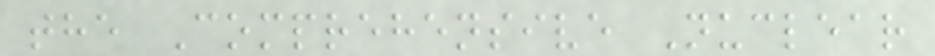the Comprehensive Nuclear
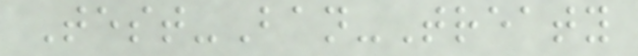Test-Ban-Treaty
